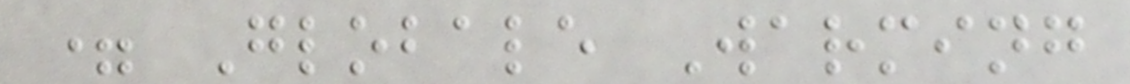= Globale Warming
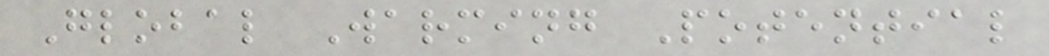Global Warming Potential
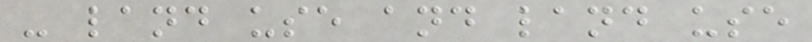- land use and land use
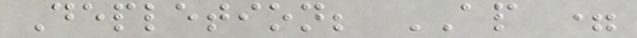Depletion; AP =
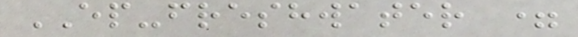EP-freshwater =
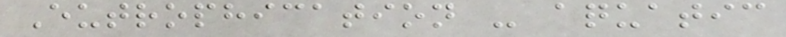Eutrophication - aquatic
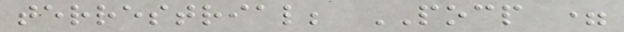terrestrial; POCP =
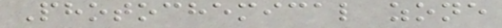Photochemical zone
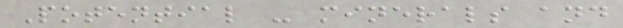Potential - minerals and
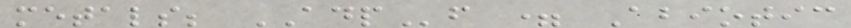metals; ADPf = Abiotic
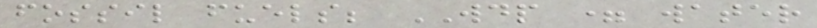fossil fuels; WDP = water
